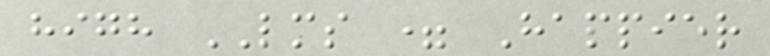high LMS = Happier
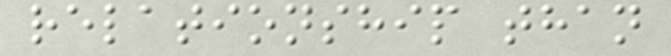relationship than
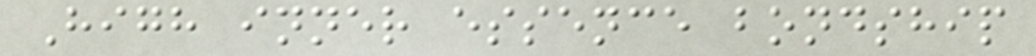High inner essence bondship
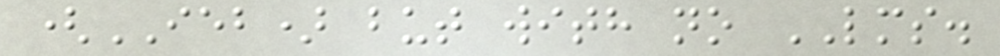(IEB) but with no LMS.
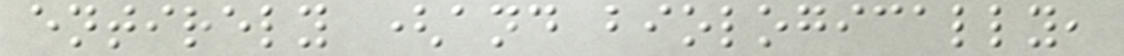entirely (and biologically,
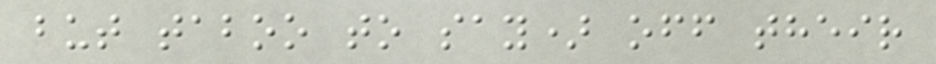but taboo to say) off their
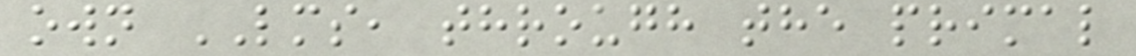own LMS, through the primal
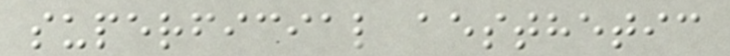superficial aesthetic
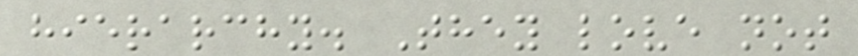hierarchy. They love not
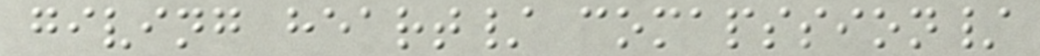giving heart/ comapssion/
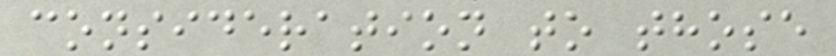consideration to those
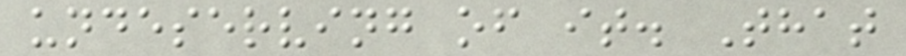undeserving of it. That
